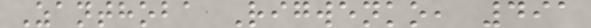Zanthoba Rigwenko, 491
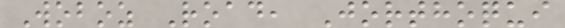Woboz Road, Jorthoqui
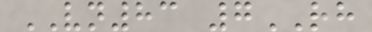VN83 7RH
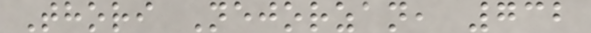Thori Nejorzan, 732
